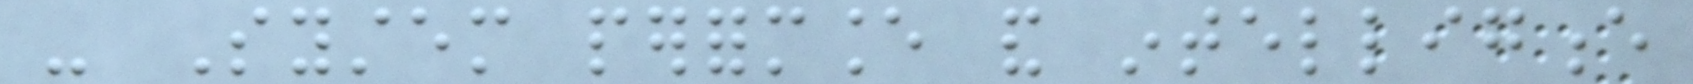- System performance and intelligence
